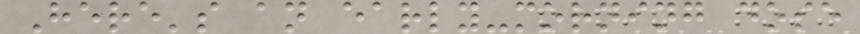Here's an early-morning dose
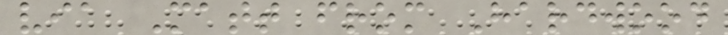via Matt from Hardwood
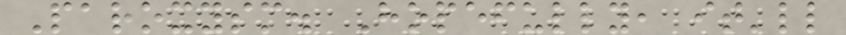Paroxysm. Hopefully, it'll
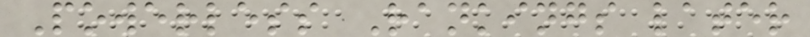Powerless Rankings later
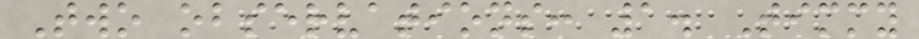Two observations: 1. Timmy
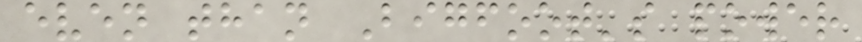even than Bigfoot's power
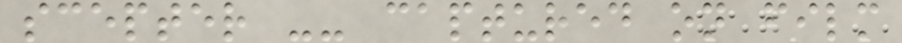scepter -- captured on film
